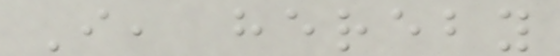I, hereby
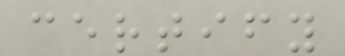certify
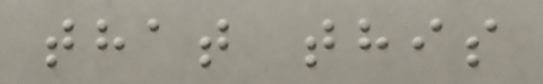that this
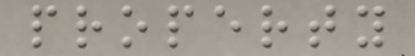property
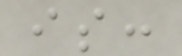is:
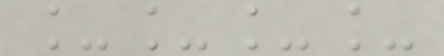____
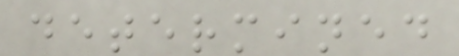determined
